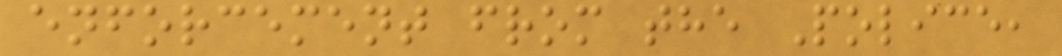enforcement from the Police,
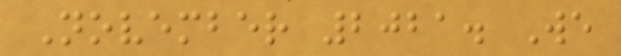November 2021. We
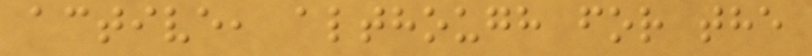active, although for the
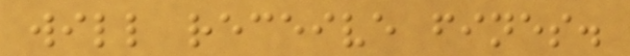will receive fines.
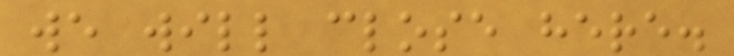we will close here.
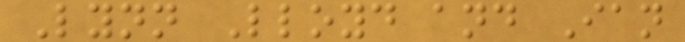Lynn Lloyd and Ian
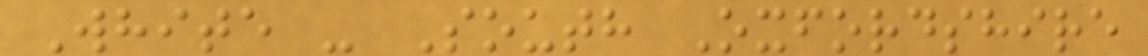White - South Oxfordshire
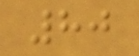80
